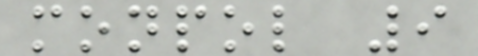monpol 9
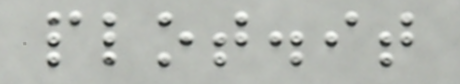plot.it
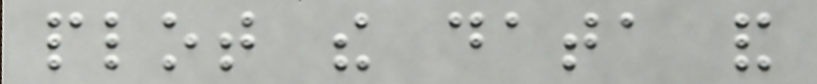plot the data and
